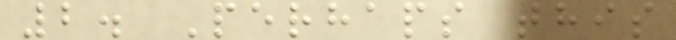2. Perhaps this
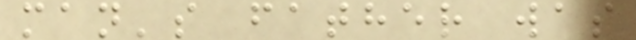man's father was
